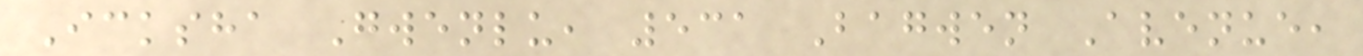Icksha Gwenlu, 531 Bagwen Avenue,
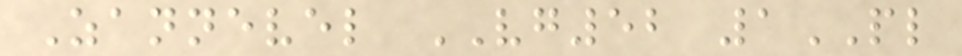Zannevel VG52 1PL
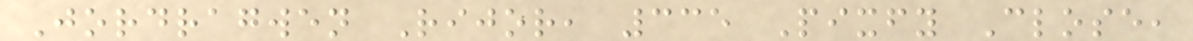Jordragwen Rijor, 335 Pixfy Close,
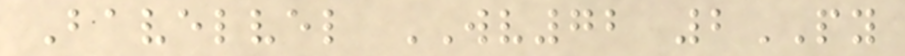Bavelvel WV72 2PY
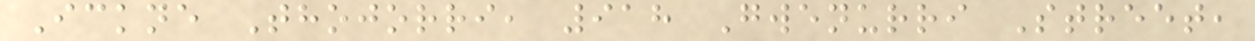Ickne Thojorri, 918 Gwenurri Street,
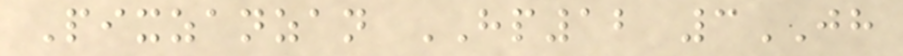Pixzanzan HP12 3JH
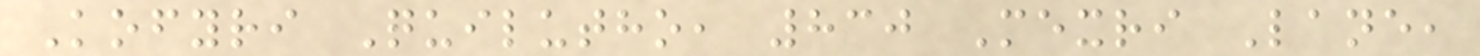Kofyri Quilutho, 830 Mexri Lane,
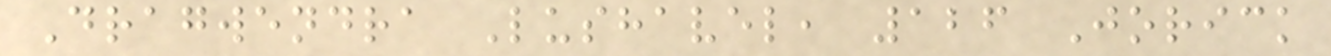Dragwendra Lushavel, 126 Jorick
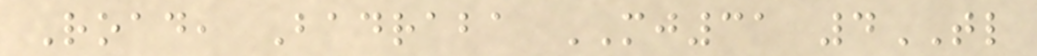Road, Badraba MJ31 4TL
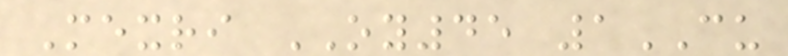Mexri OY45 1CU
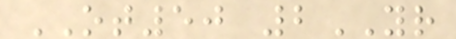OT50 2YR
